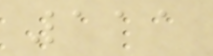111
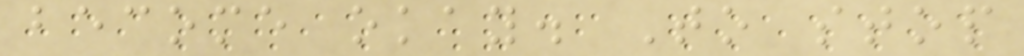become okay. To stop
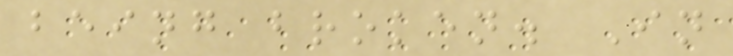being broken. In
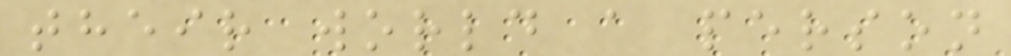their world a person
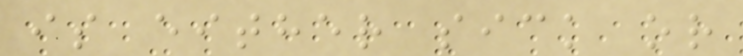is either sick or
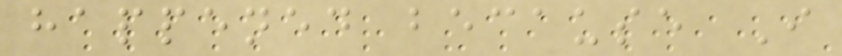happened because I
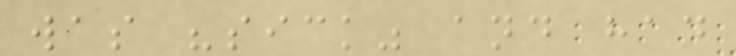was "sick" and had
